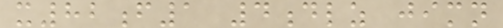x82f1 4dlz jimn
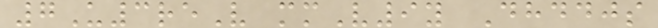7U3reV mmV9y Dhddjs
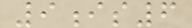9is6
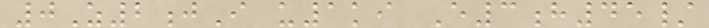0Z2jI u1ki E3h45/
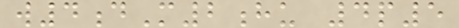w4dM2hu 4p5
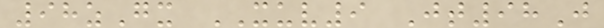98zGx XUV9 Jt98J
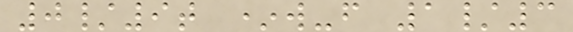0/9t *w-f 1/3
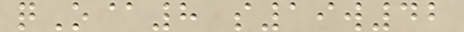qO@8 s19w42
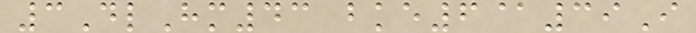3DlHm43 bke6@39I
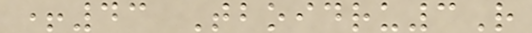+43 Tboidru3R
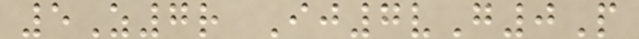5Z7r Ij7vG0P
